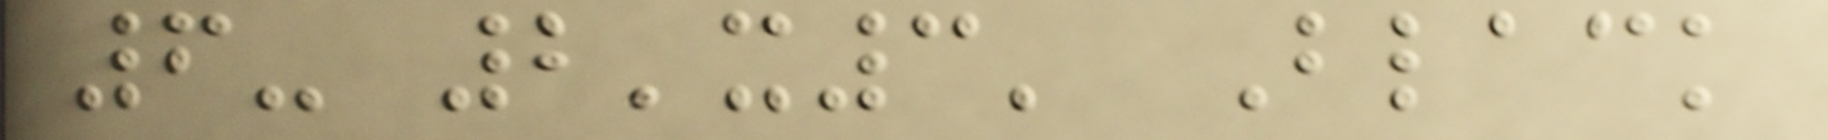6- 2'x3' Black
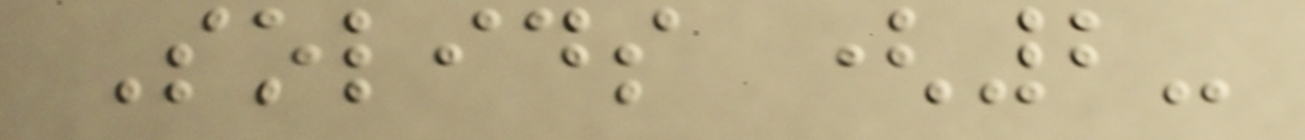Solids (2-
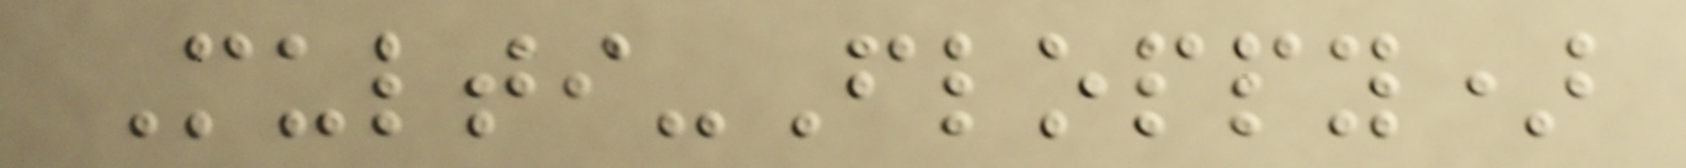Multi-Floppy)
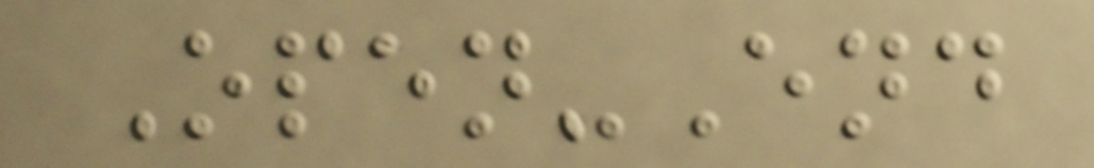Open-End
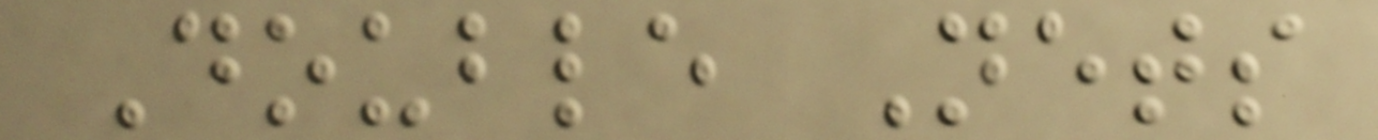Double Nets
